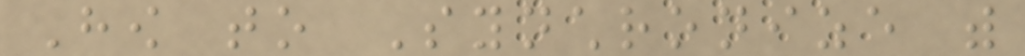How to Synchronize with
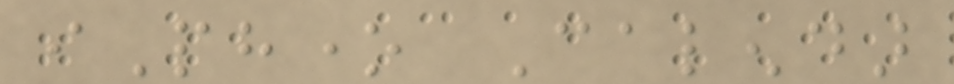iPhone Calendar
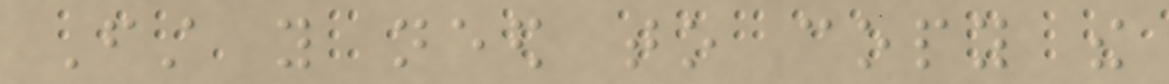First you need to copy the
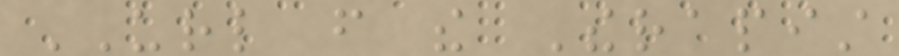URL from the Therapist
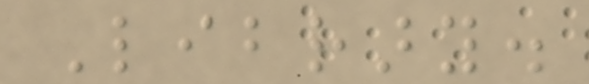Library.
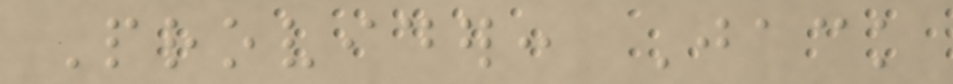Provider: Jack
